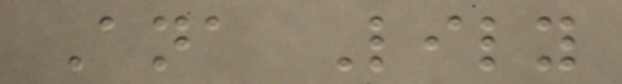Ana Lily
